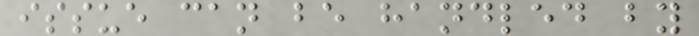issue can be handled by
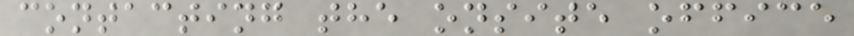contacting the onsite office
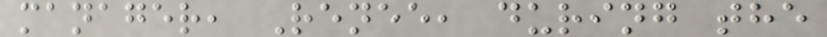manager, Renee, during the
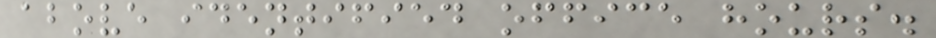above identified office hours.
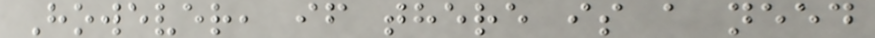However, if there is a need
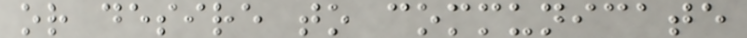or desire to communicate
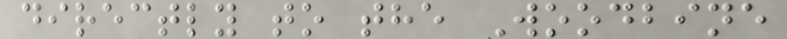directly to the Woodbine
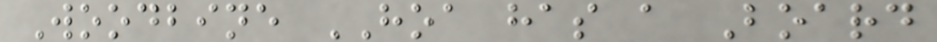Woodbine HOA has a Board
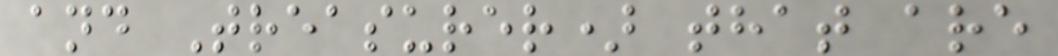and Treasurer) that are
